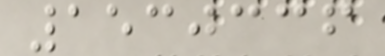1530336
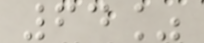64%
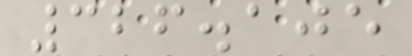326.105
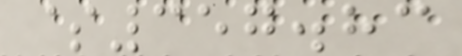$357.83
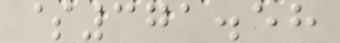$371.58
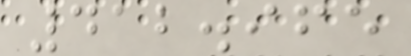412.965
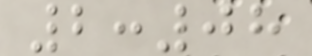2:08
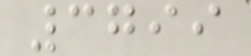3799
